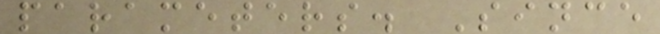parameters. Since
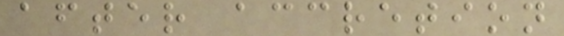after accretion
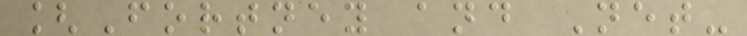[Fortney and Net-
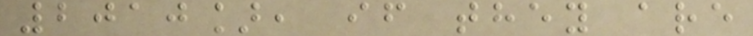2010], if they are
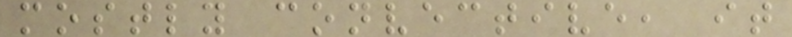mostly convective, it
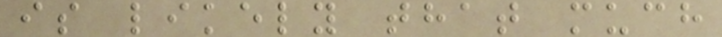is likely that much
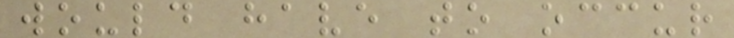would have to occur
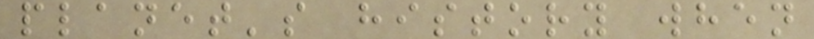planet's history when
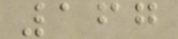167
